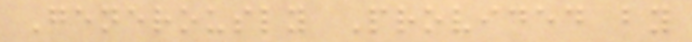Generously Provided by
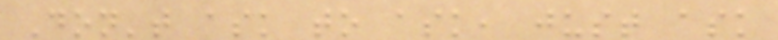Don't ask to ask, just ask
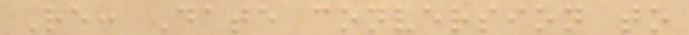Re: Date conversion to
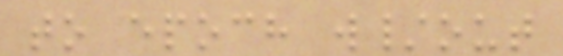to epoch w/out
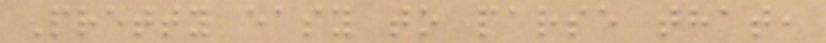Pretty easy to parse that,
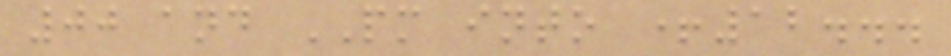00 and PM into +12...
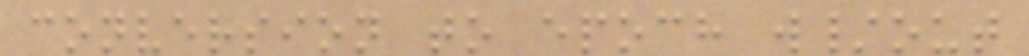conversion to epoch w/out
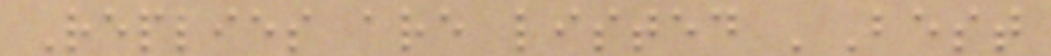Replies are listed 'Best
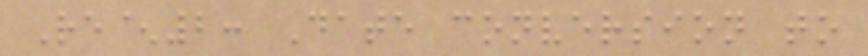Re^2: Date conversion to
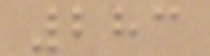283
